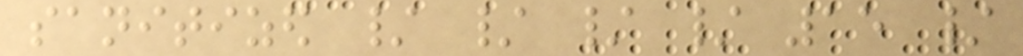sanitized / / / / 15 /
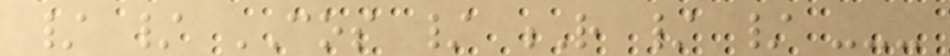/ / COS / R / / ---
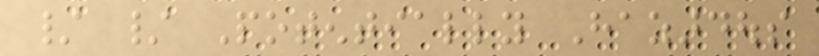/ / Potentially Hazardous
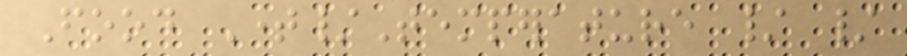Food Time/Temperature / /
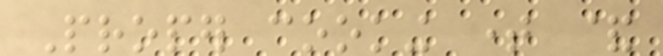Proper cooking time &
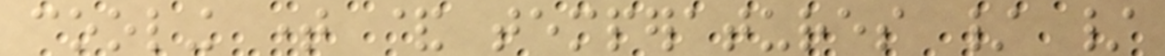cooling time & temperatures / /
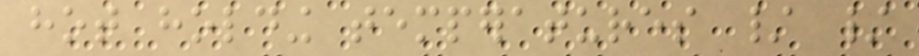hot holding temperatures / /
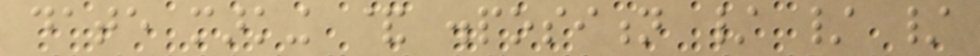date marking & disposition / / /
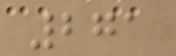271
